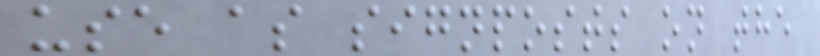use as signposts on the
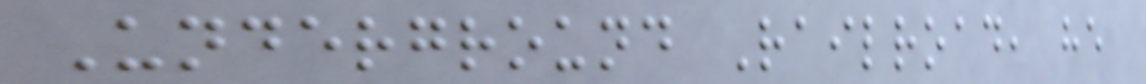Underground Railroad, he
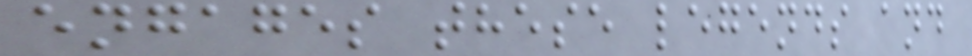engages these legends and
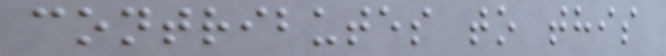contributes to this
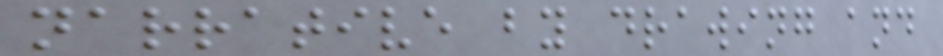narrative by drawing and
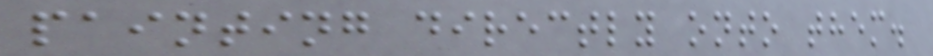painting directly onto them.
